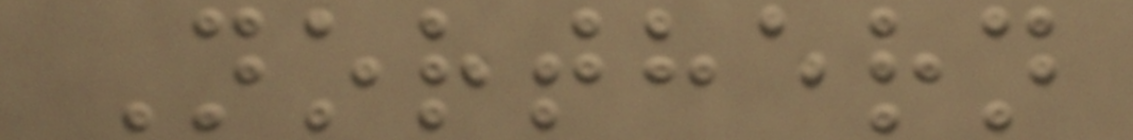Northern
